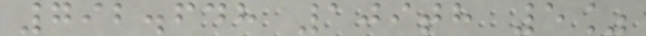792.648 109th 5%
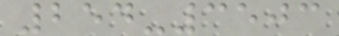254-3503
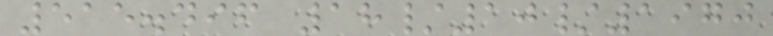515.496 18/10/1970
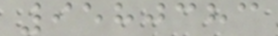9580383
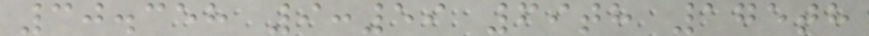30.358 9:59 69th 175th
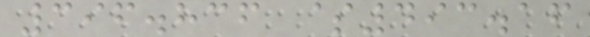396.836 $493.16
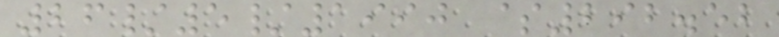26/5/1990 $292.52
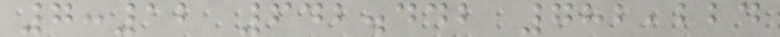7:12 642.442 782,224
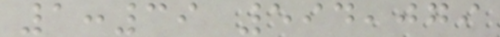1:39 594,079
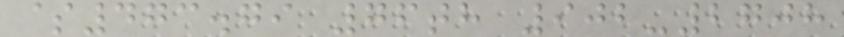$473.79 76th 902-2708
